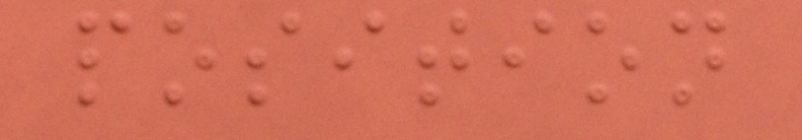position
